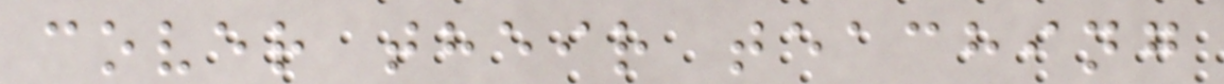cover their teaching
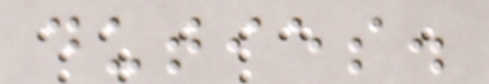duties.
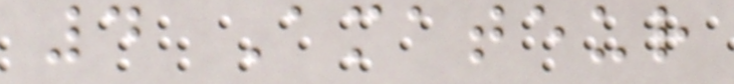4 Amateur
